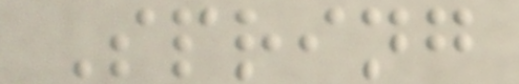Spring
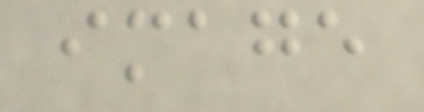image
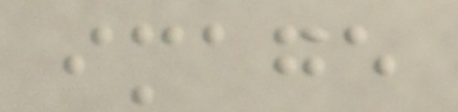image
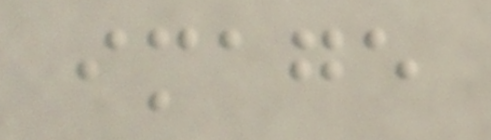image
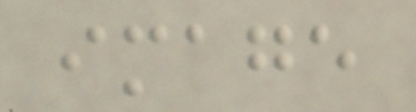image
